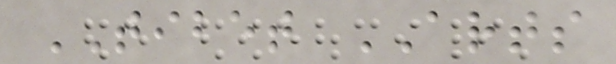TIBET ARTS
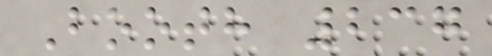Booth 237
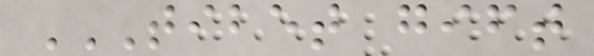TIBET GIFT
